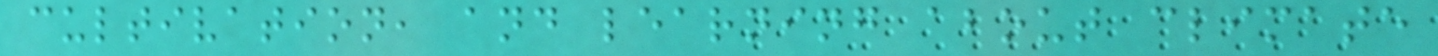cultivation, and learning about climate
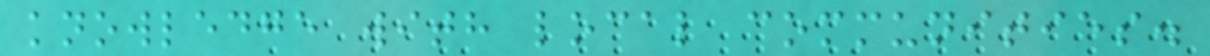knowledge with local communities.
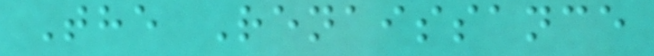The Renaissance
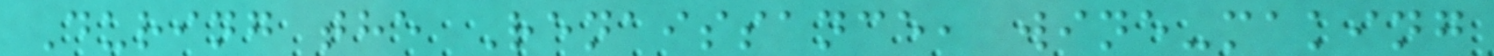During the Renaissance, wine-making
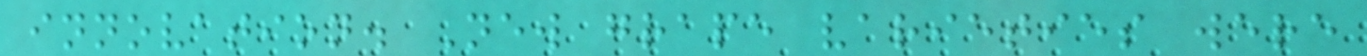innovation. New grape varieties were
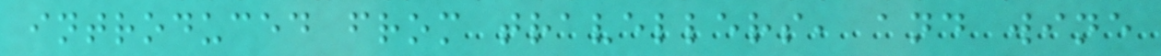introduced from travellers, and wine
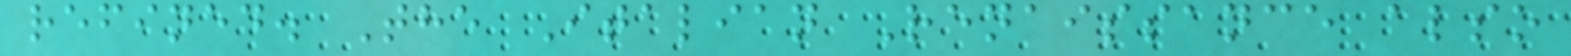refined. The Italian Renaissance also
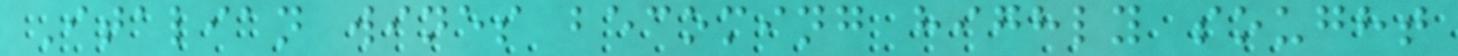Italian wines becoming highly sought
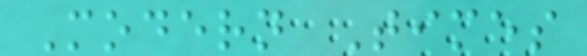Modern Times
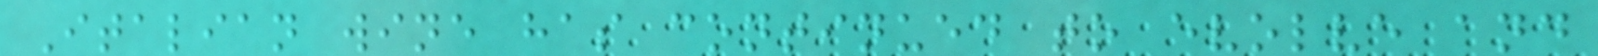Italian wine has continued to evolve and
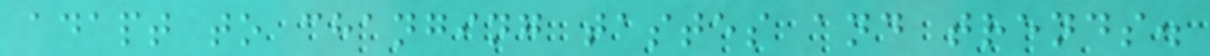adapt to changing tastes and trends.
